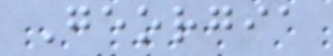Georgia
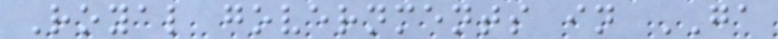Royal governments in GA
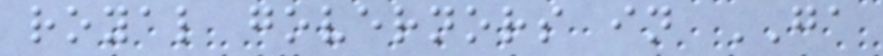royal governors in GA
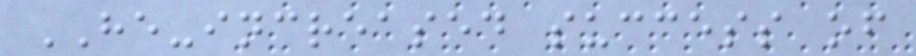HE-increased success of
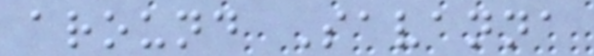around Savanna
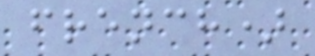french)
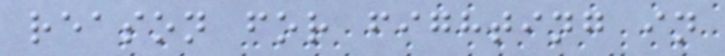reason for fighting in
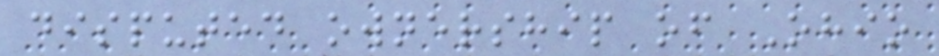disputed ownership of Ohio
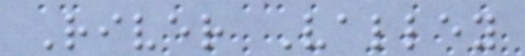River Valley
